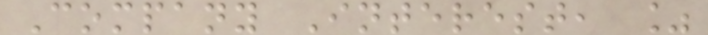Company Interest, %
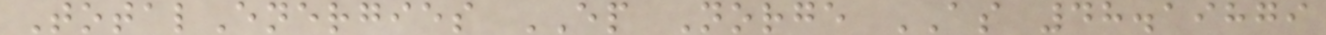TotalEnergies EP Norge AS 48.19879
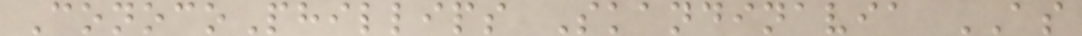ConocoPhillips Skandinavia AS
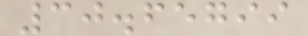30.65799
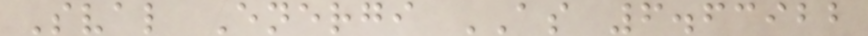Sval Energi AS 6.63922
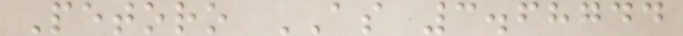Petoro AS 3.68744
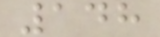148
